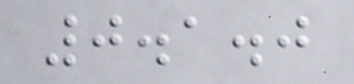0.1.0
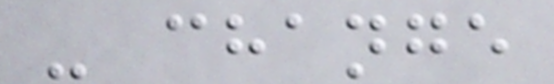- change
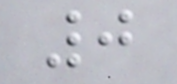0
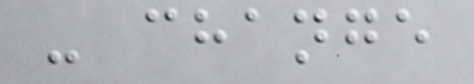- change
